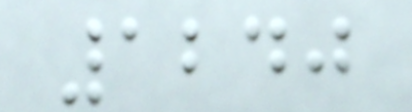1240
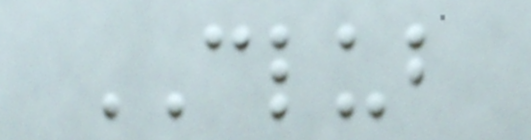CLUB
